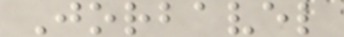Jorbavel
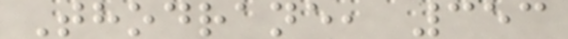Thodrane, 353
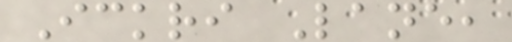Ickri Lane,
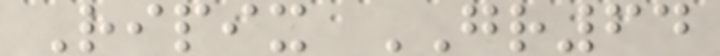Ripix GR64
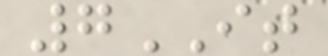7IT
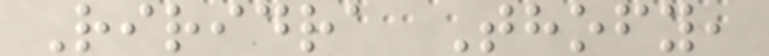Riridra Thofy,
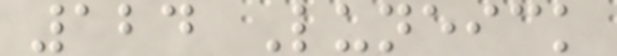124 Luneick
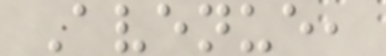Avenue,
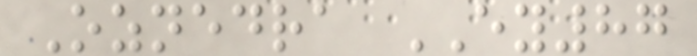Oznedra EY87
